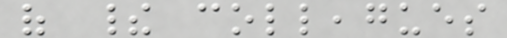of their colleagues
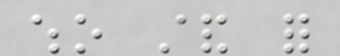who stand for
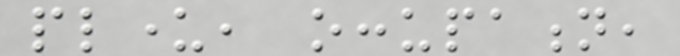plunder, occupation,
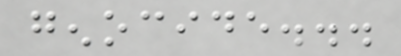genocide...
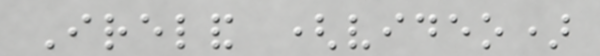Ireland (video)
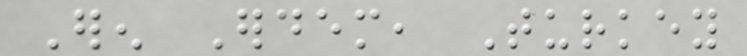Eren Erdem, Turkey
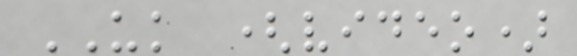UK (video)
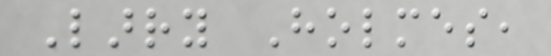Larry Holmes,
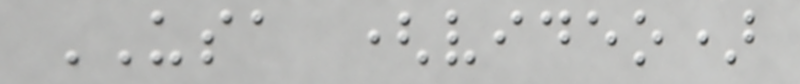USA (video)
